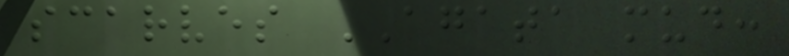scarves AGATA mud:
